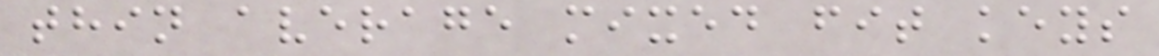thin average mixed fit keys
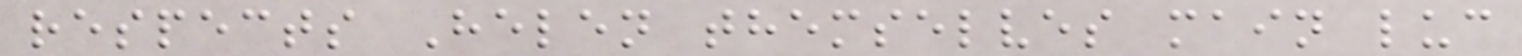respects Helen themselves main luc
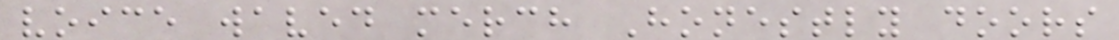voice waved merch Honestly doors
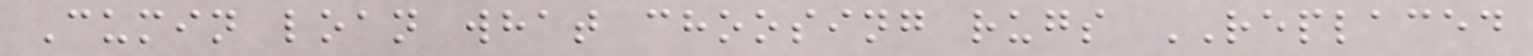Cumin loan what choosing rugs REPLACED
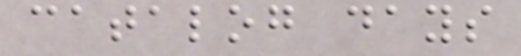catalog days
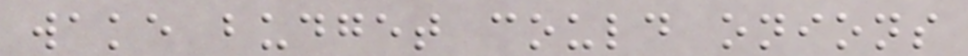wake budget could onions
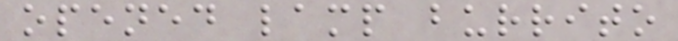opened lamp burrito
